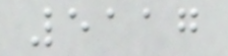5117
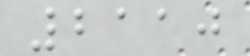2110
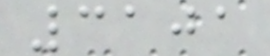3101
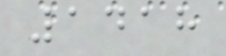1418
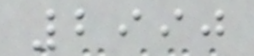2990
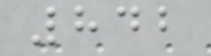842
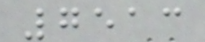7513
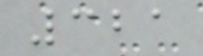321
